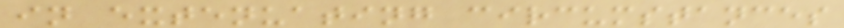in extenuating circumstances
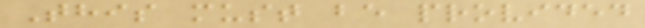This must be provided
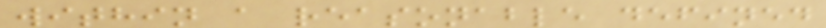within a reasonable defined
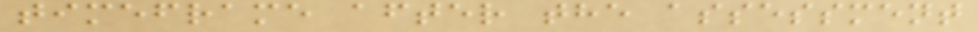timeframe after the assessment
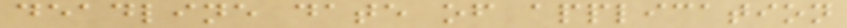deadline date of application
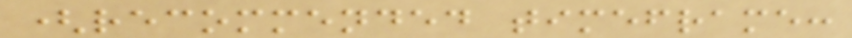(recommended timeframe:
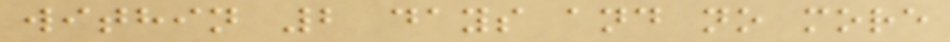within 2 days and no more
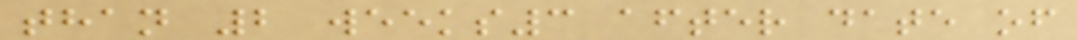than 2 weeks3 after date of
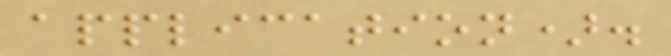application).
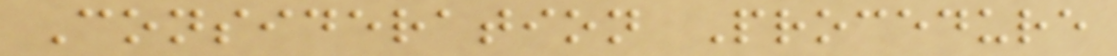Consideration Procedure
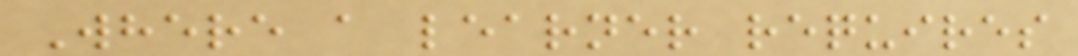Where a learner requires
